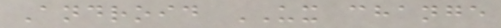Android UX change
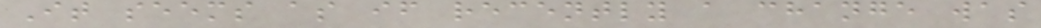It seems as if recently a change was
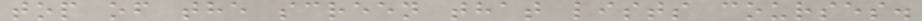top of the screen that lists courses.
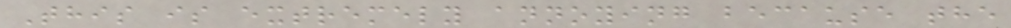This is extremely annoying because the
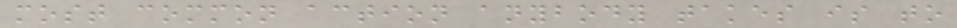most common action anybody takes is to
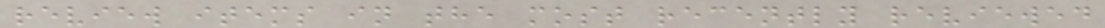review items in the most recently reviewed
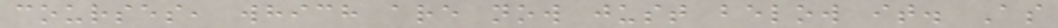courses, which are now just below it. As
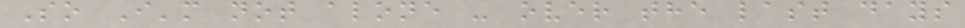So I'm not alone - over the last days
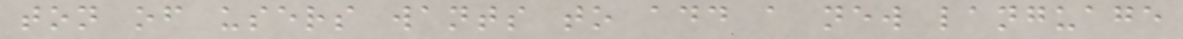ton of users wants to add a new language
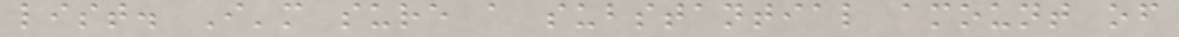list. I'm sure a substantial amount of
